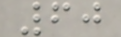60
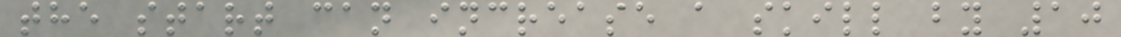the start can increase a skill by 10
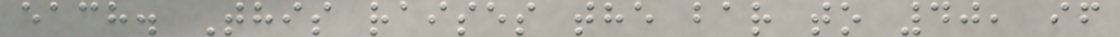each. This raises the bar to 40, if
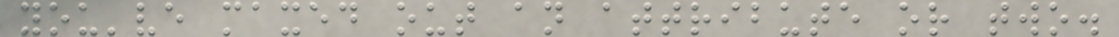you've maxed out an attribute or two.
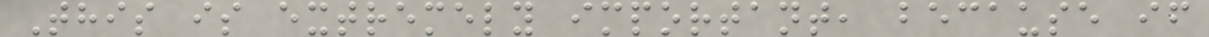This is extremely important, because if
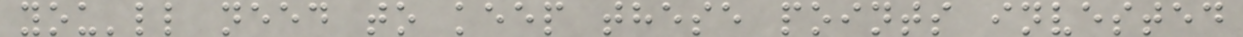you'll need to keep these points invested
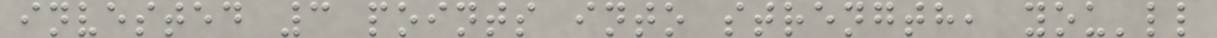invested 3 points into strength, you'll
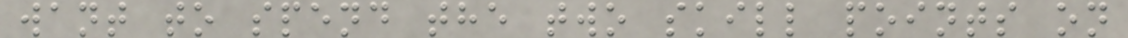want to spend the two skill points on
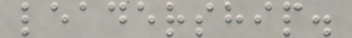leadership.
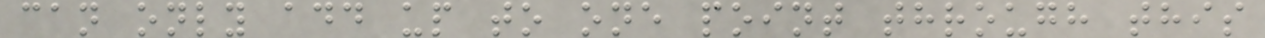can only add up to one point through this
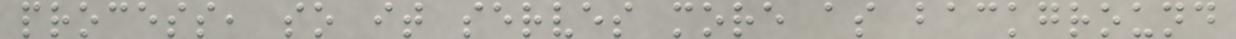process, so it serves more as background
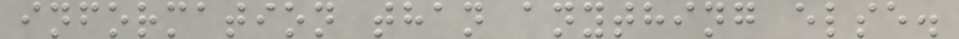information than anything else.
